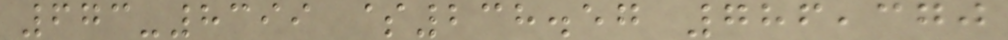673-8399 $238.57 786,370
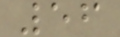56
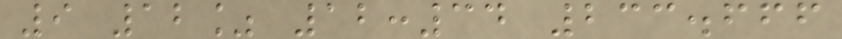9 12% 12:34 233.666
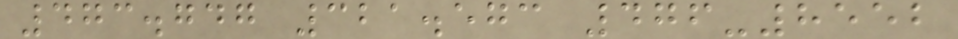473.747 321.573 476-8552
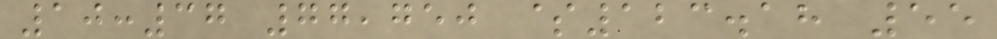10:37 77,750 $123.18 55
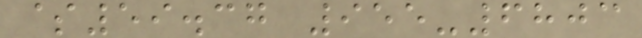$59.37 955-6803
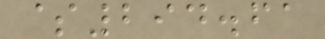$294.61
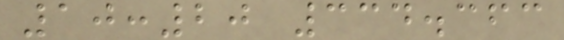10:20 334.363
